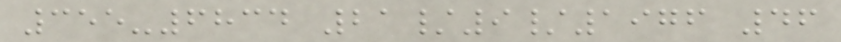355-6834 21/9/1976 46
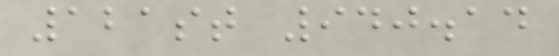121st 940.14
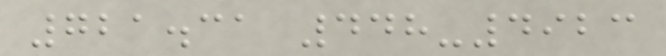721.31 448-4923
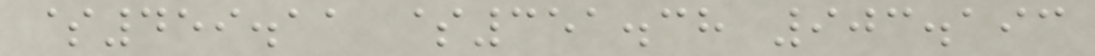$459.11 $351.38 903.193
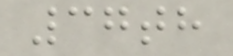37th
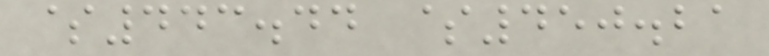$443.44 $450.21
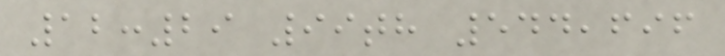12:29 99th 544,696
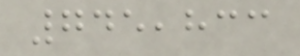745,833
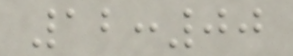12:00
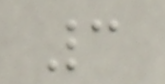3
